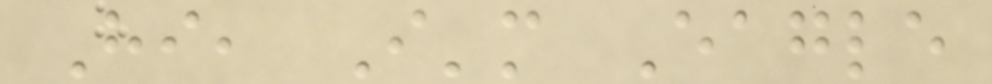Hi, I'm Eagle
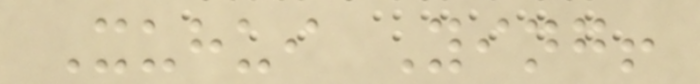Xuhui Ying!
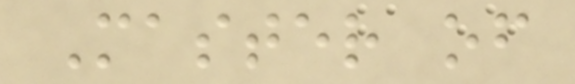Master of
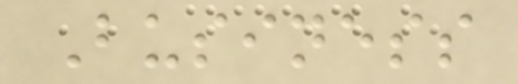Business
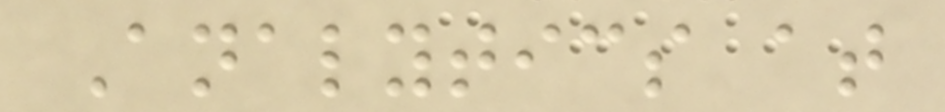Analytics at
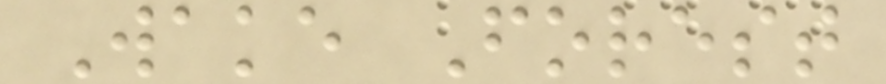Wake Forest
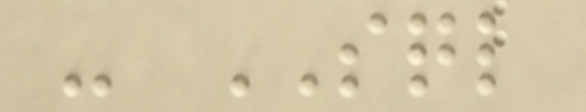- SQL
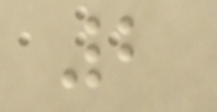2
